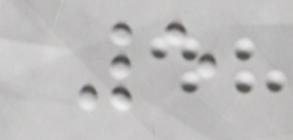5
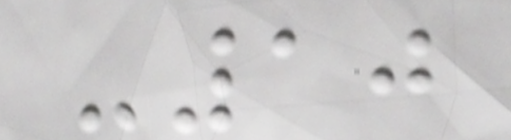-10
